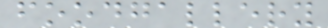foodgallery
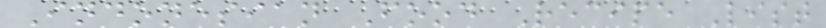Indonesian Food Recipe List
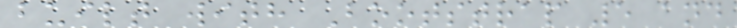built with Bootstrap 5 and
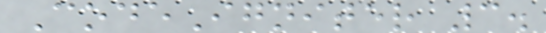CodeIgniter 3.
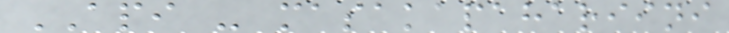API - masakapahariini
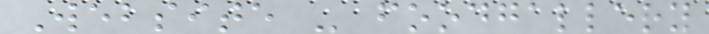Website - foodgallery
